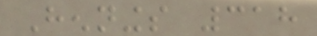Hennings 318
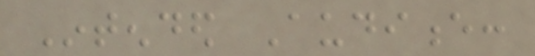Intended Audience:
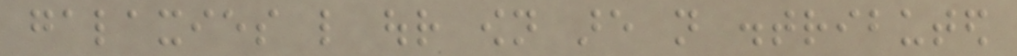galaxies like our own are not distributed
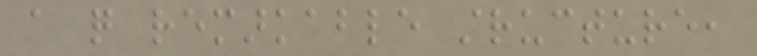a quite remarkable structure,
